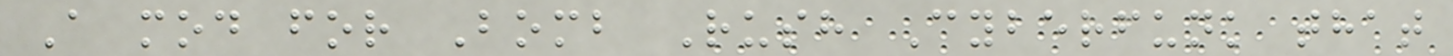A mod for Bomb Rush Cyberfunk that
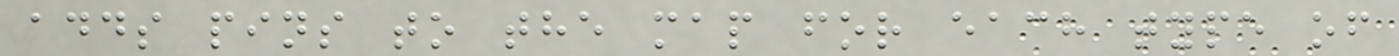adds pins to the map for each type of
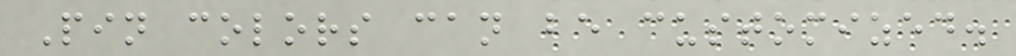Pin colors can be customized.
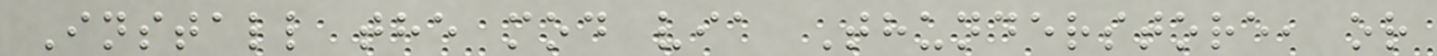Install the mod via Thunderstore, or
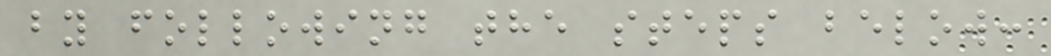by following the steps below:
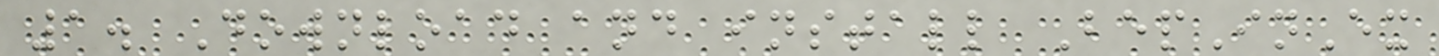1. Download and install BepInEx
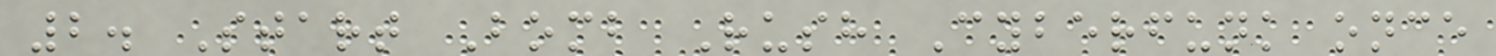2. Start Bomb Rush Cyberfunk once
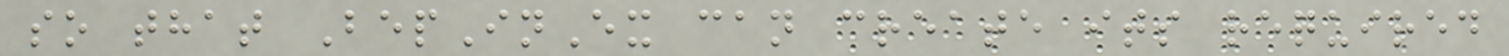so that BepInEx can create its required
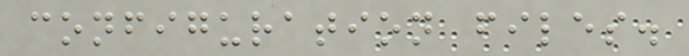configuration files.
